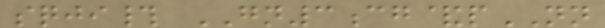sqji# GN3cg&pNN
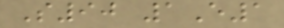S90 1E1
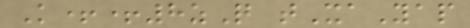K++8zQ tXaYap
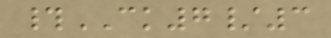#CK7/3
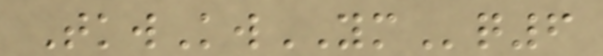TkwKwYMq6
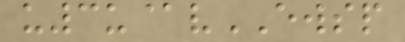u3u@vEWSP
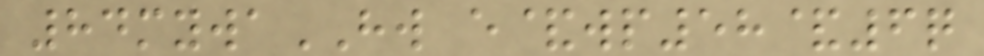84mywaHW e&wp58&6q
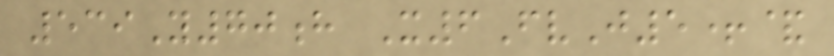539Y70h X6FvJ5+&
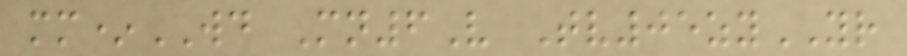mm*WD Mn6V Tv05zyYR
